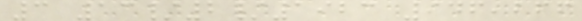3 13/2/1923 946,266
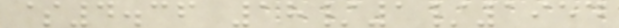$4.36 18/1/1954
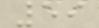59
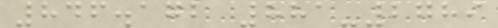846.172 881-2789
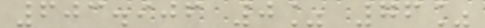603.906 0% 76%
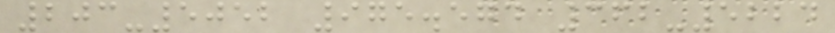203-5052 975.574 362-5224
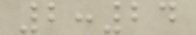2:24
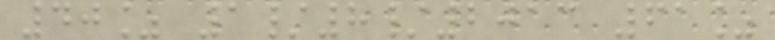40% 1/8/2013 61%
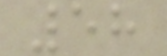58
